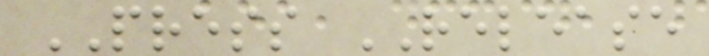PRESS RELEASE
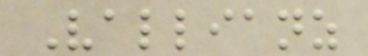Vallianz
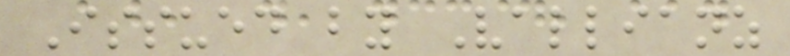Issued by Vallianz
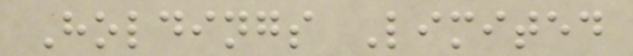Holdings Limited
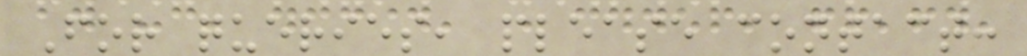For queries, please contact:
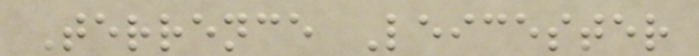Terrence Leicester
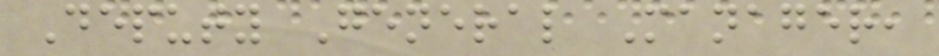Deputy General Manager,
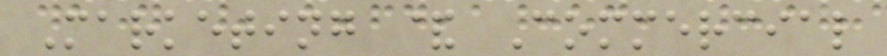Marketing & Commercial
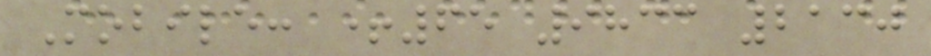Mobile: +65 9833 2130
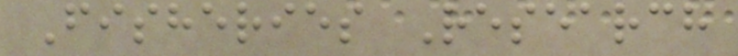Fisheries Research
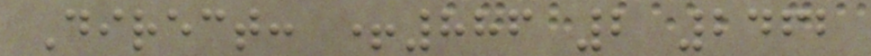Direct: +886 2 2462
